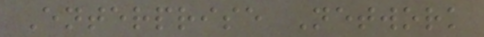Enterprise Network
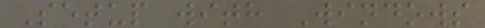Setup with Windows
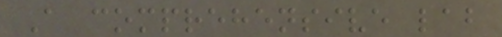A comprehensive lab
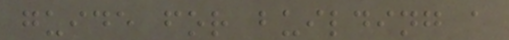guide for building a
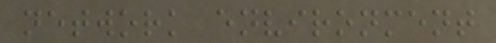network environment
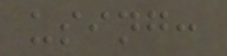using:
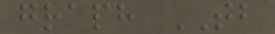graph TB
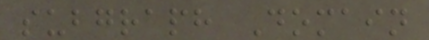subgraph Domain
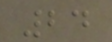24
